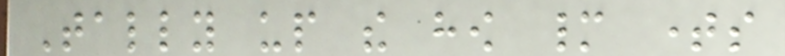Tally up the how many times
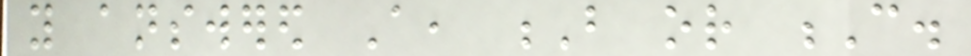you answered A, B or C.
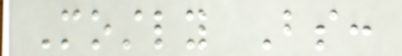Mostly Bs:
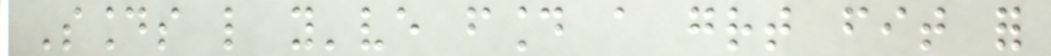Sounds like you've found a great fit for
